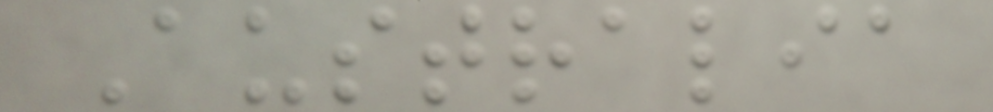Australia
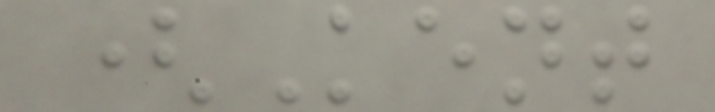(Kent
